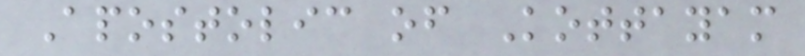Apostolic of Kottayam
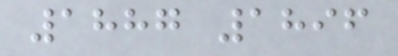1887 1896
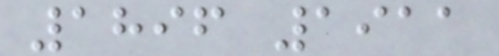1896 1911
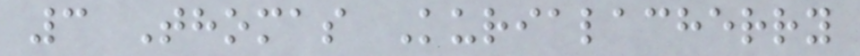3 Thomas Kurialacherry
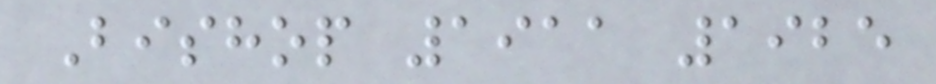Bishop 1911 1925
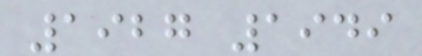1927 1949
